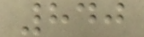840
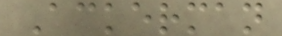Ackerman
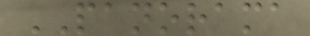PANORAMA
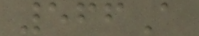566A
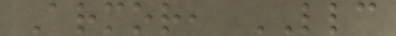Armor, LLC
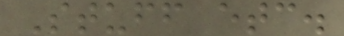Stuff etc.
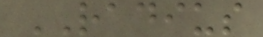RADIUS
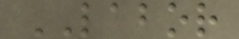LABOR
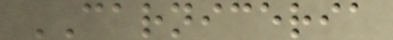CARNICERIA
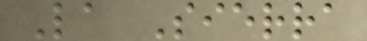La Sierra
